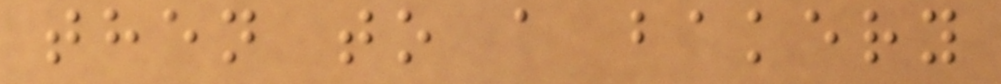then to a bakery
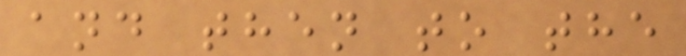and then to the
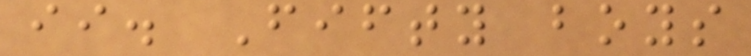ii. Fifty boys
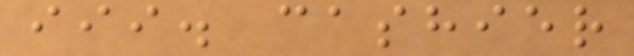iii. cashier
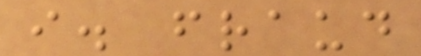i. fraud
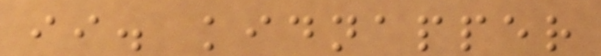ii. kidnapper
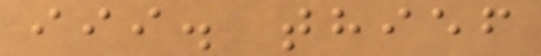iii. thief
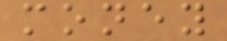money
